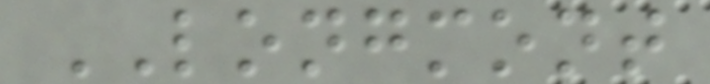LONGMONT
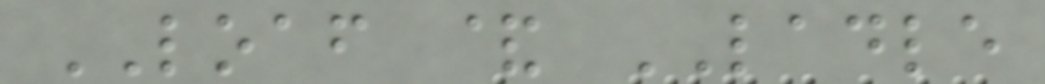LOAF & LADLE
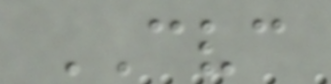CVC
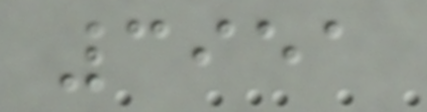3951
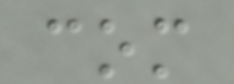com
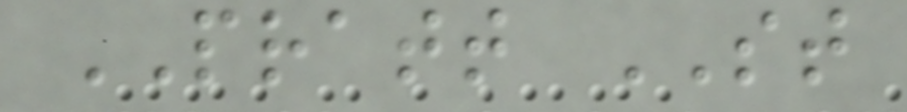PRATT ST
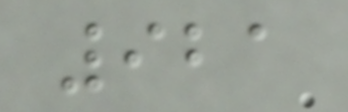921
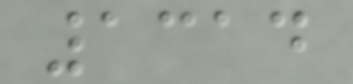1314
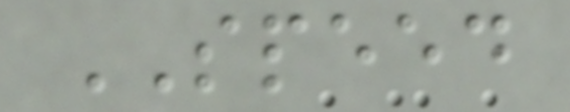SPEED
